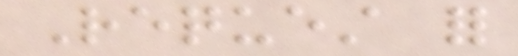Request for
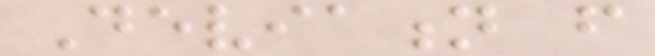Deviation from
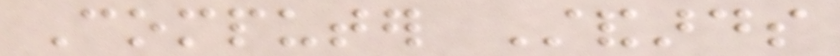Computer Standards
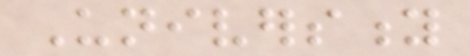University
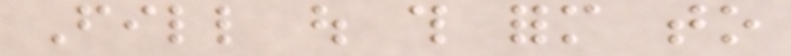Fill out this form to
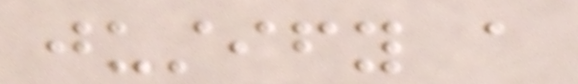justify a
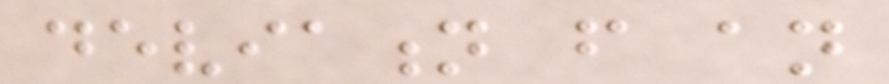deviation from an
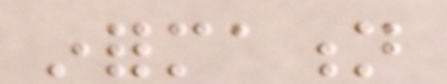information
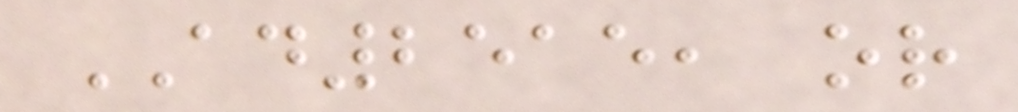AD2515, or
